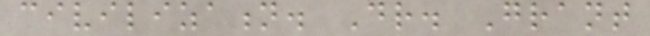civilization. Dr. Grant
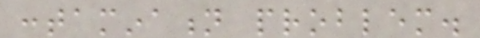contamination problem.
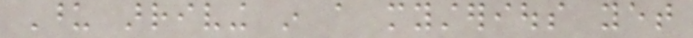Upon arriving in a mysterious yet
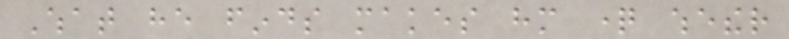What he finds makes him question whether
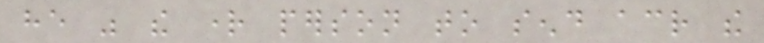he was the right person to send across the
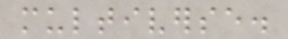multiverse.
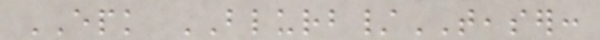EPK BLURB/TEASER:
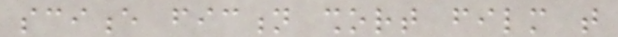science fiction short film that
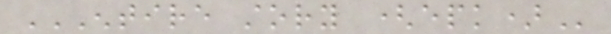ENTIRE STORY (EPK)
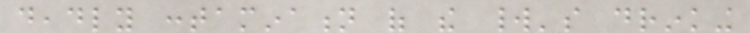deadly contamination of the world's drinking
